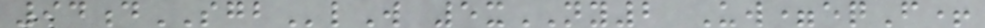94dSGBlW 5xNY2 Uw=eqF+
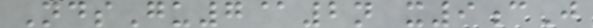NdsGu7@2n x9cJ
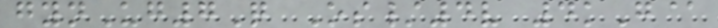gynUg7Q Os/4v 4kG@
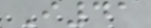I41
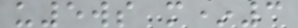u5ws m*3
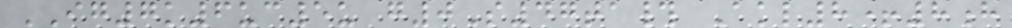IG7k6uc5u g0S47ta# Akl8+8h
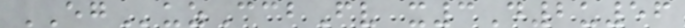EGuzCcbFv x3D2u56
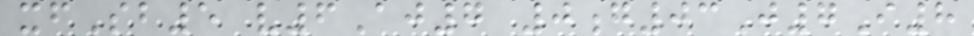xfSb5 v6Aj7 0g03J7I8
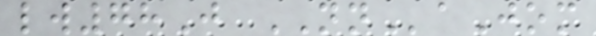lw78J NNaJom
